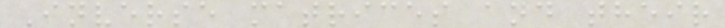Inverse matrices and their
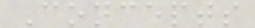Concepts
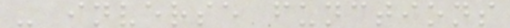- inverse functions
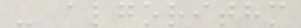- algorithm
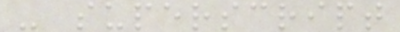- superscript
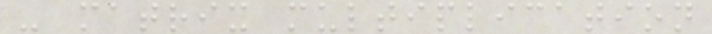- matrix multiplication
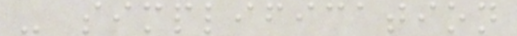- simplification
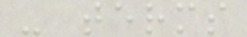- terms
